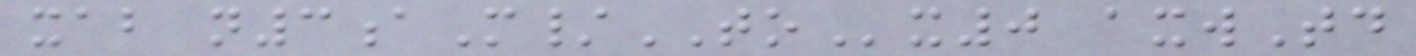xab n3aM/TOx0 axwTd
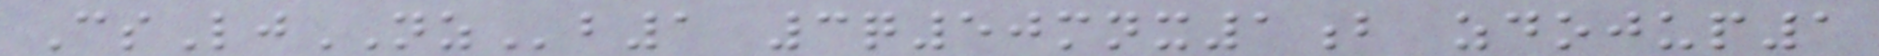CsLjNZb1 3q50mnx1b zdojup1
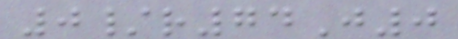0/r74J0
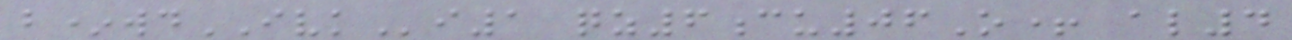b*wdIVKi1 qz6cu06O+ al4
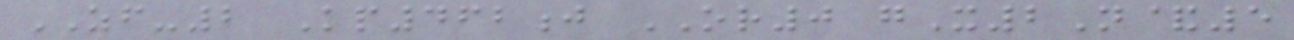ZF-2 Kp462j OR0 gX2N&5
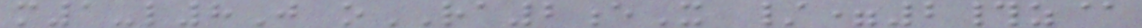m1-l8J oRA2eX /=2#z@
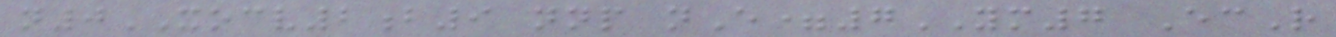n0XOCV2b9 nnp nE=7YM7 EcR
